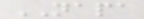NAPA
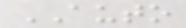AUTO
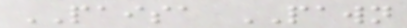PAISA PAWN
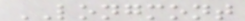LONGMONT
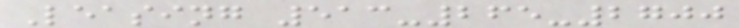Leasing 513-265-2700
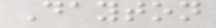Dayton
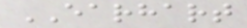EARHART
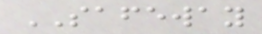SAFEWAY
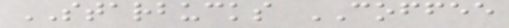STARBUCKS COFFEE
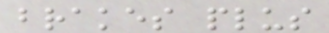brakes plus
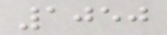1050
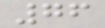76
